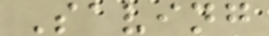Saving
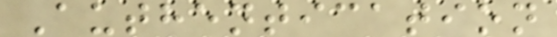Authentication
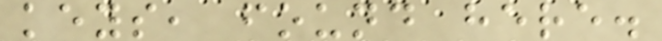keys, found here.
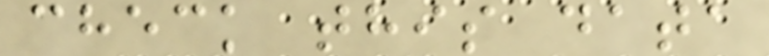check this data
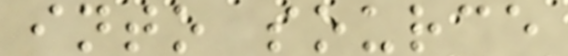into source
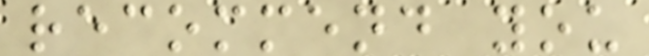recommend you
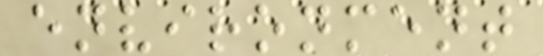environment
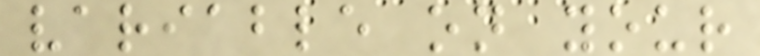variable on your
